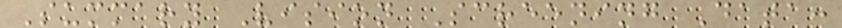Summary Vision Screening Data:
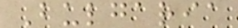Bulgaria
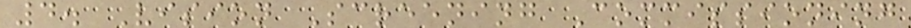4. Vision Screening Commissioning
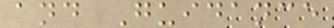and Guidance
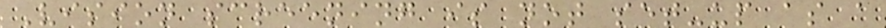Vision screening is not set-up as a
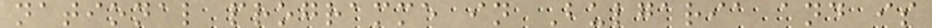national programme in Bulgaria and is
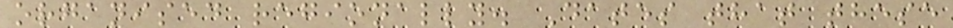organised regionally. Dates that these
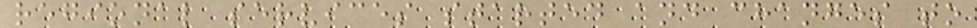regional services started and changes to
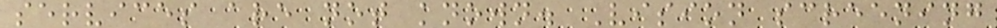services are not known. Vision screening
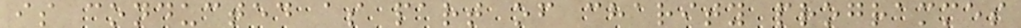is conducted as part of charity programmes
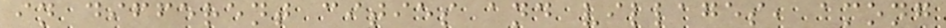in different cities and villages, among
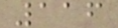116
